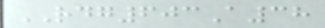RDG603A38
